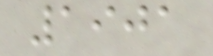1901
